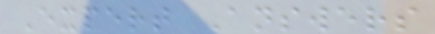Expert Answers
